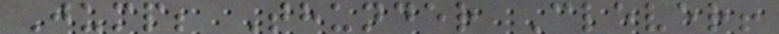Jump; Thunder Clever!
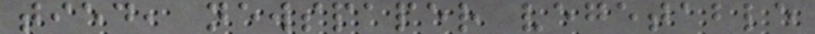tied, newspaper vegetable
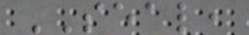SEAL,
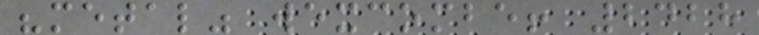"metal" wexcombe! 2428
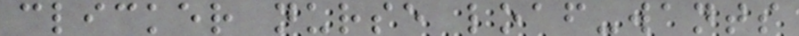clicker nurse loaf-wants
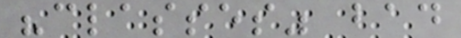"classes" bad
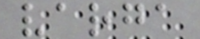varga
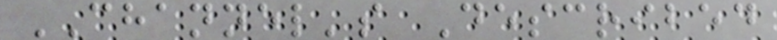CHANNEL's Described
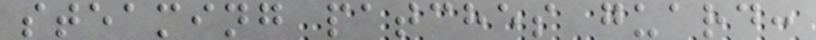steaming patches guard:
